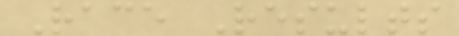Race Results
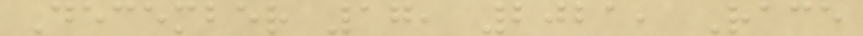December 17, 2021, Race
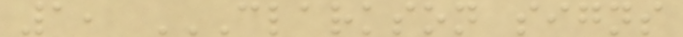1, CLARKSON SIGNS
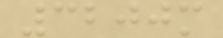3200m
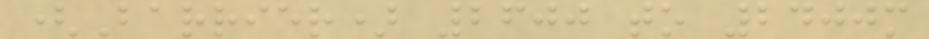(Barrier) 2600 to 2400m
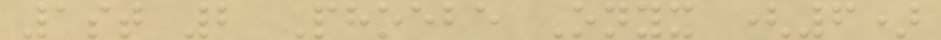1st 2 Phoebe Onyx (6)
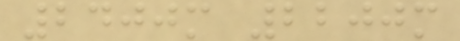2400m 2200m
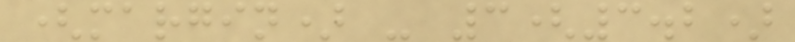(margin) - 3(3.2)
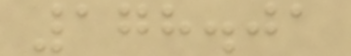178.01
